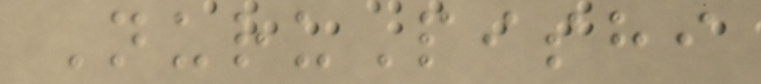NuruPishi
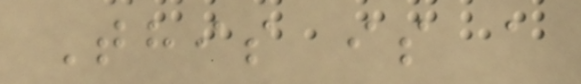This is a
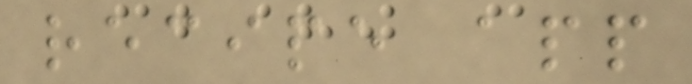recipe app
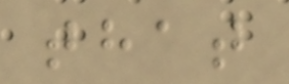that
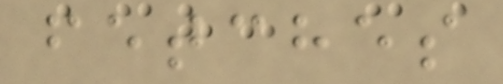fetches
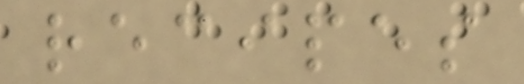recipes
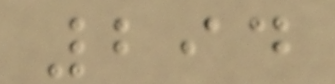294
